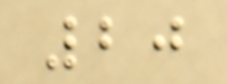20
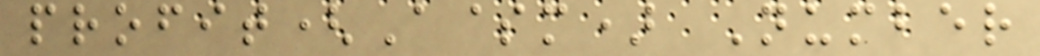profit(A$m) Number
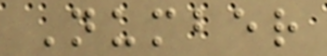Number
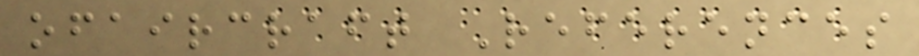ofaircraft References
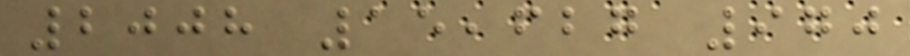2008 15,627 970
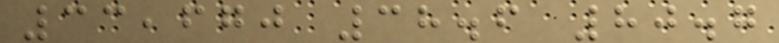33,670 38.6 80.7
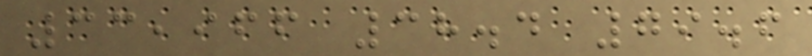33,966 38.4 79.6
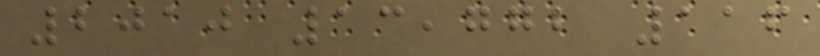2010 13,772 116
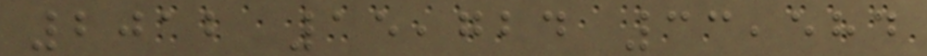2012 15,724 33,584
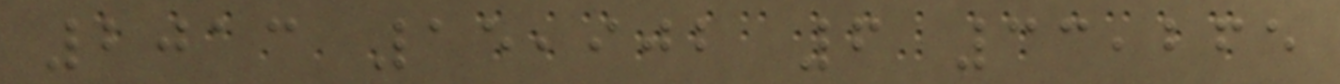2013 15,902 6 33,265
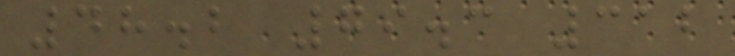48.2 79.3 312
